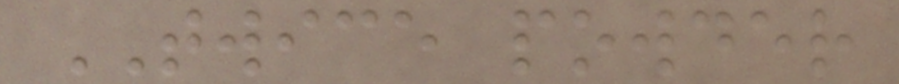TWICE powder
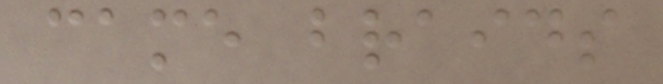came braids
